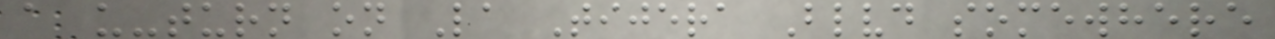a u-turn on La Tijera Blvd somewhere
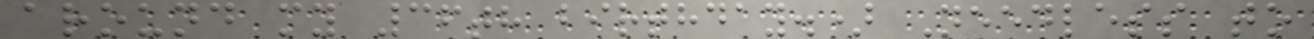around my 36th birthday.) Needless to
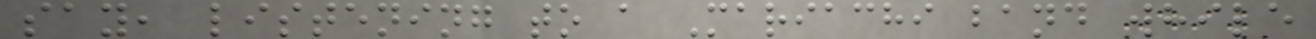say, listening to a Mariachi band while
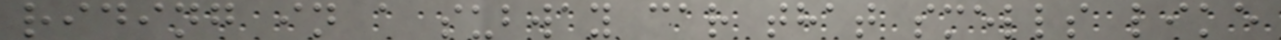riding in a subway car that smells like
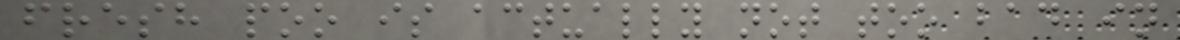fresh poo is actually not too bad in
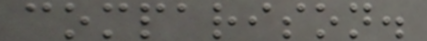comparison.
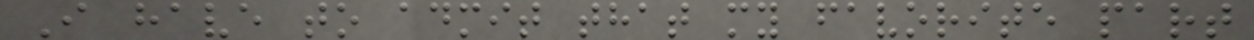I have to admit that my favorite part
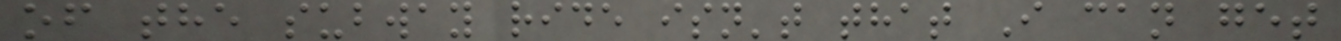of the subway ride isn't that I can get
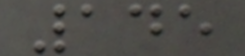145
